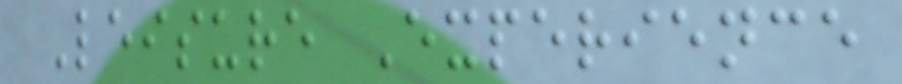Leisure Experience
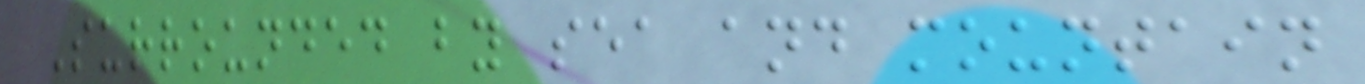Surrounded by sea and mountain
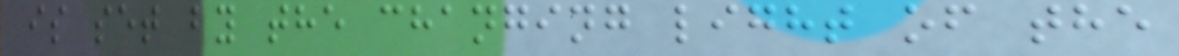is set by the changing light of the
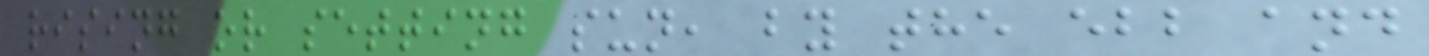rising or setting sun, by the ebb and
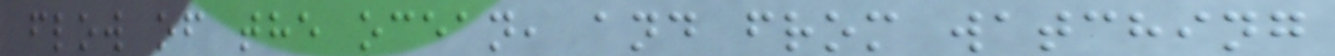flow of the ocean, and from watching
